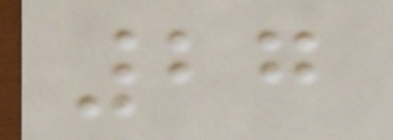27
